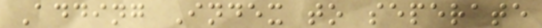Adding Index to seperate
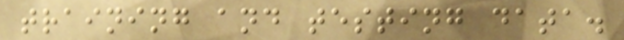training and testing data.
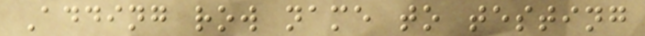Adding row name to testing
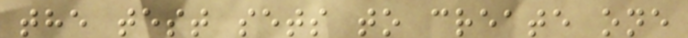the test sets to create one
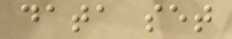data set
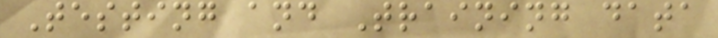Testing and Training data
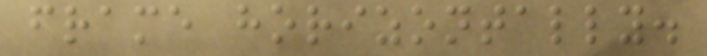frame horizontally.
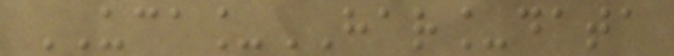UCA_HAR_data
